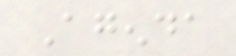Agenda
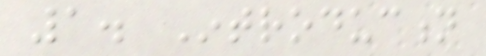1. Introduction
